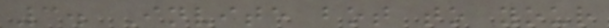3. Invite bot to your
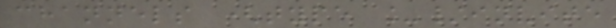channels (type _/invite
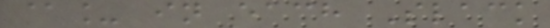@_ in each Slack
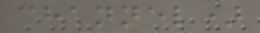channel)
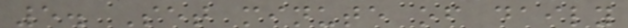5. Set minute of daily
